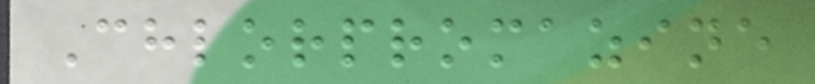Chlorpromazine
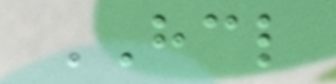HCL
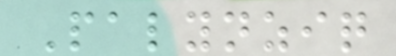Palynziq
